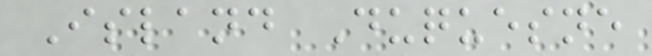Island Duquesne
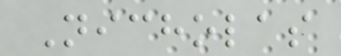Nicholas
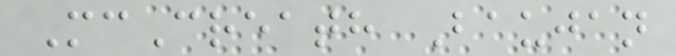McCreath Baujan
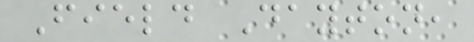Field Dayton,
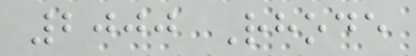2000 Rhode
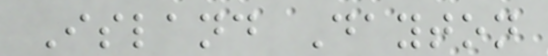Island Dayton
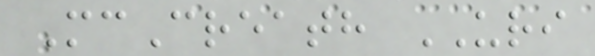McCreath URI
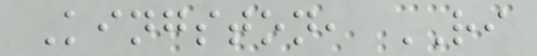Kingston, RI
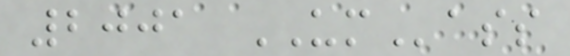2001 UMass
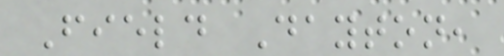Field Dayton,
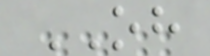OH
